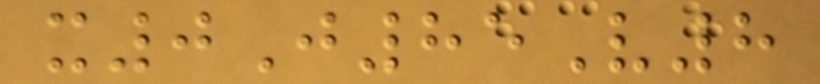x0J85V8
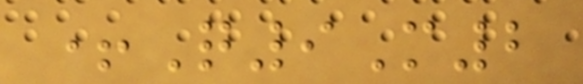+Q9M2
